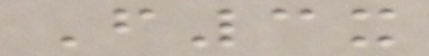F3x
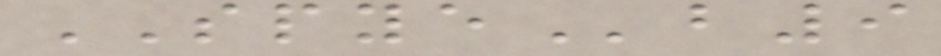SPYEb9
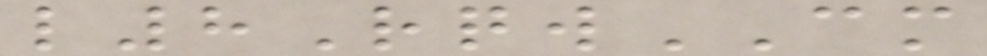l8RqwCM
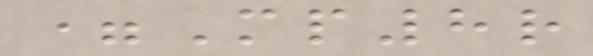=Mp8r
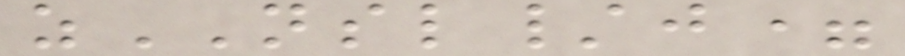zNSL/j=
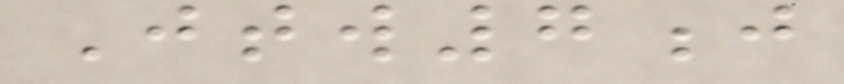Jtw7j
